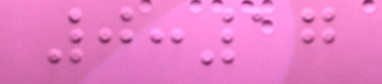0:17
